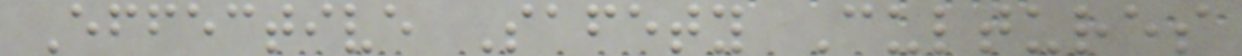Effective Safety Cultures
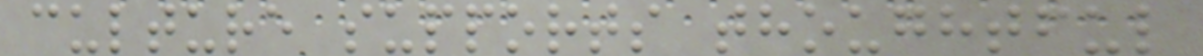culture supports thoughtful
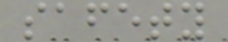safety
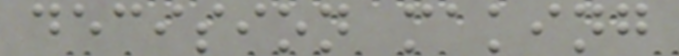decision making
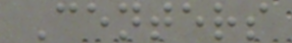Centers
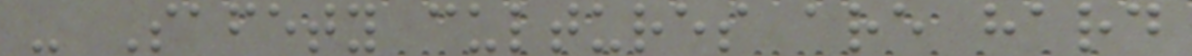- Safety cultures are hard
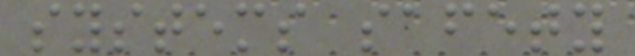systems safety
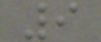9
